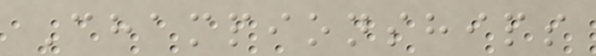Championships
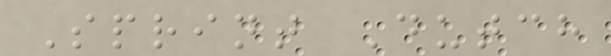Sprint Dutch
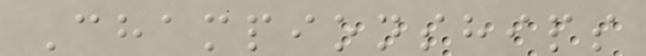Championships
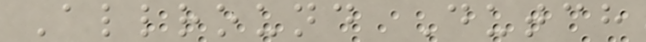Allround Dutch
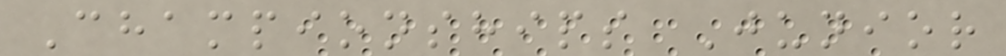Championships Junior
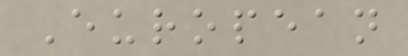European
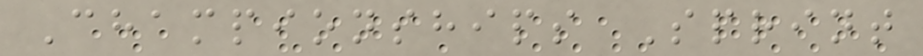Championships Sprint
